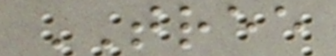TREE
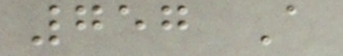757 A
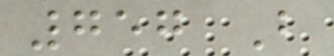757 B
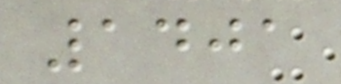1401
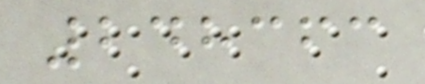248363
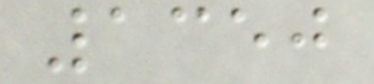1350
